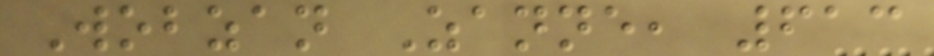Wobzan Zanne, 613
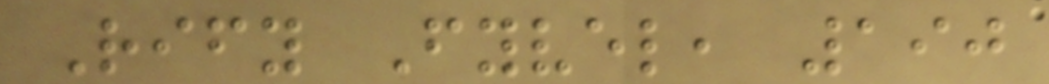Rify Fyvel, 190
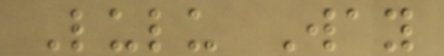Lulu Way
